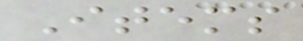Items
